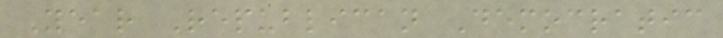Year Republican Democratic
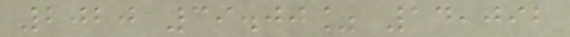2020 39.00% 14,092
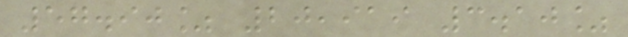57.90% 20,919 3.10%
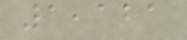1,121
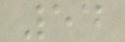54
